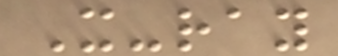X-ray
